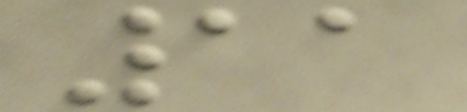11
